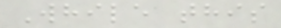While this
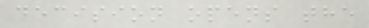decision opens the
